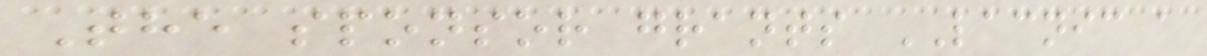The sponsor grants LACNIC a
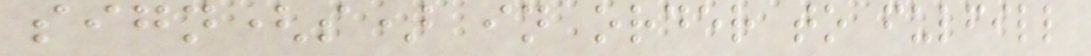sign(s) in order to fulfill
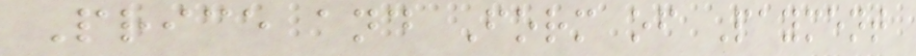Price and Form of Payment
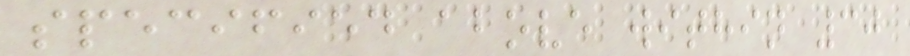specified above within 30
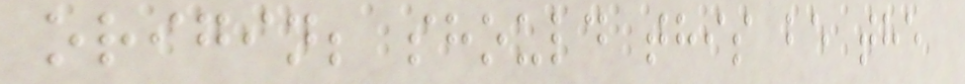origin; should this be the
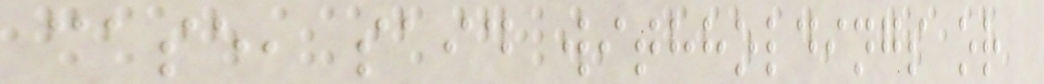case, said withholdings or
